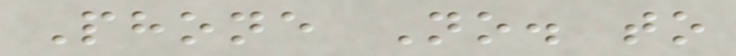Phone No. to
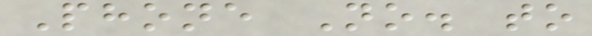Phone No. to
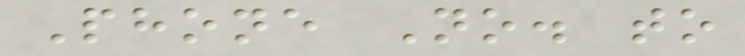Phone No. to
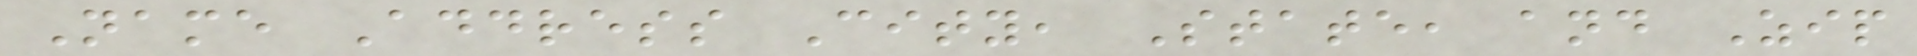Name Address City, State, and Zip
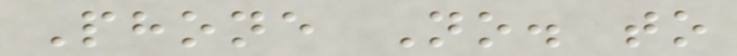Phone No. to
